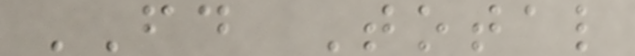FD Total
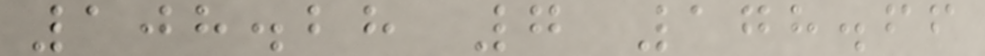108.28 7 178.66
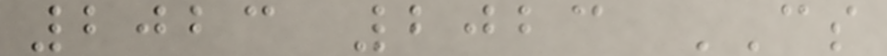2023 2023 CS
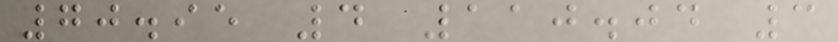70.95 4 110.04 3
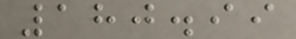180.99
